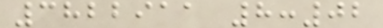3822911 8:02
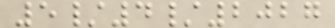5/4/2027
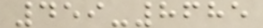459-8685
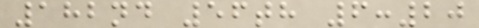182nd 56th 6:20
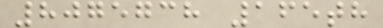8075738 165th
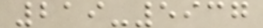219-5937
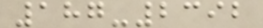187-2392
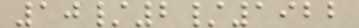10/2/1922
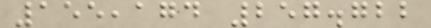155,174 257.722
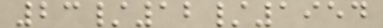23/12/1954
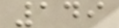149
